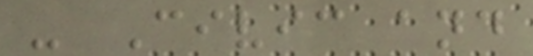- Civic and
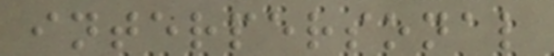interpersonal
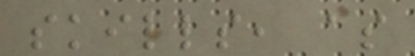skills, as
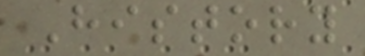History
